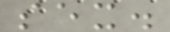sex.
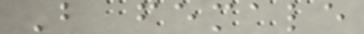B female
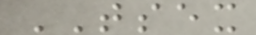TSEX
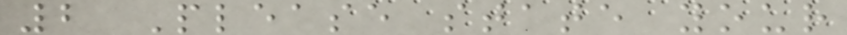2 Please state your
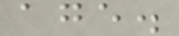age.
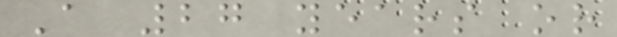A 27 years or
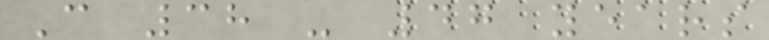C 38 - 47 years
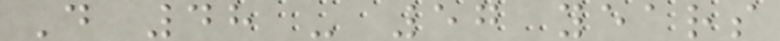D 48 - 57 years
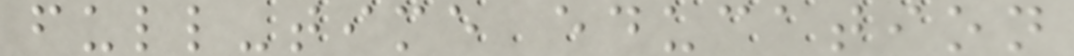full-time education
